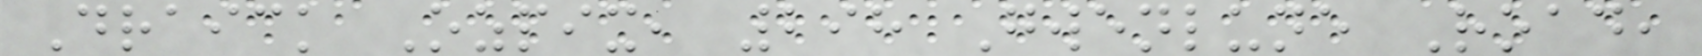Draick Ozpix, 298 Gwenlune Road,
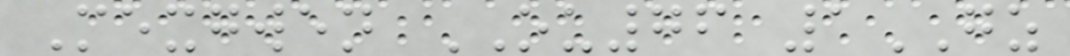Mexgwen OU76 1GZ
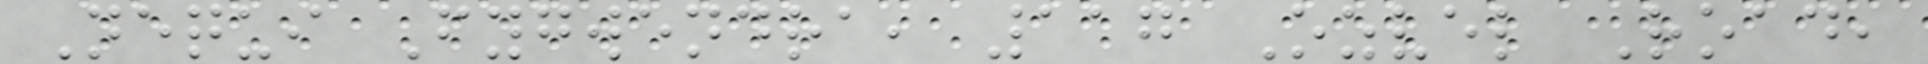Nequi Fygwendra, 117 Ozvel Road,
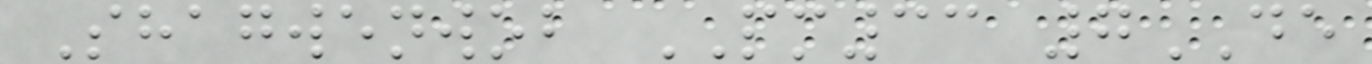Shagwenwob PM33 7DE
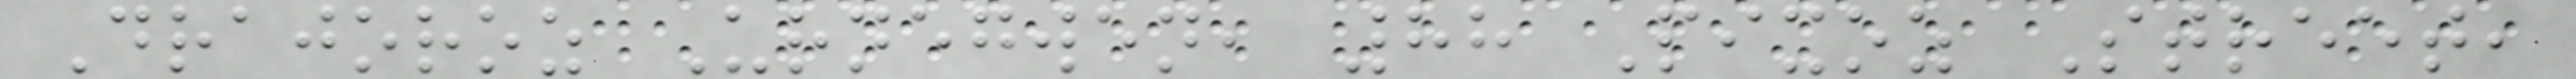Drajoroz Urnegwen, 88 Pixoz Street,
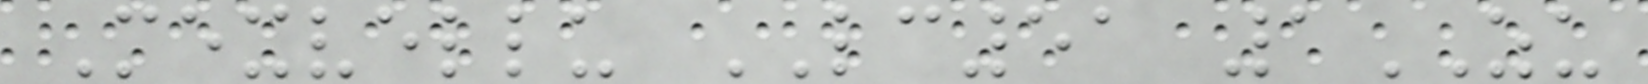Mexvellu LC51 1ZU
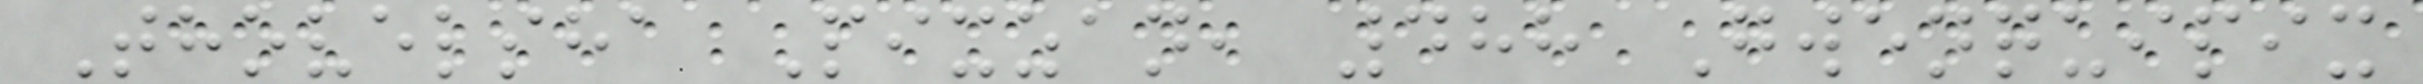Thovelsha Pixzan, 488 Gwenquipix
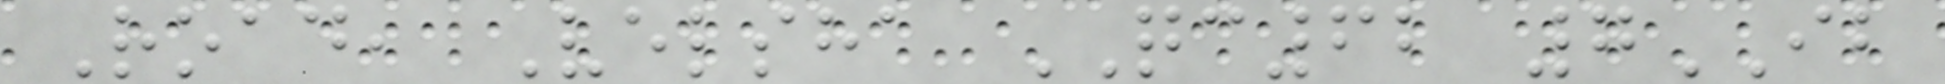Road, Velsha QC62 7IB
